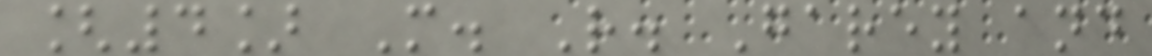[4] M. R. Garey and
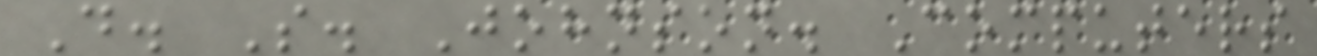D. S. Johnson. Computers
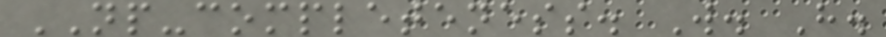NP-completeness. W. H.
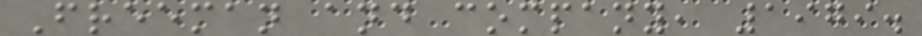Freeman and company, 1979.
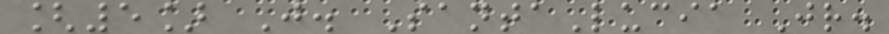[5] J. SantaLucia Jr.
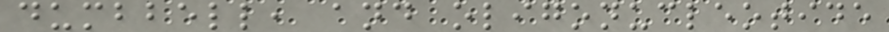dumbbell, and oligonucleotide
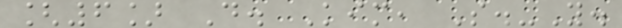[6] D. Kim, S.-Y.
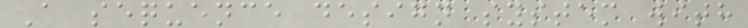A sequence design system with
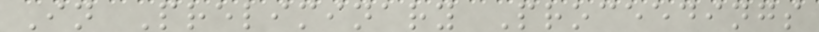In Preliminary Proceedings
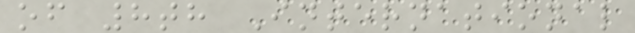of 8th International
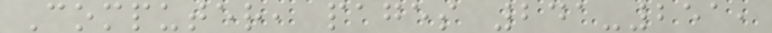Computer, pages 241-251,
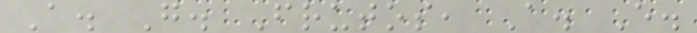A. G. Frutos, A. E.
